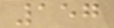157
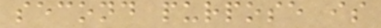second purpose is
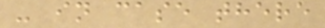- in case there
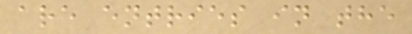are entries in the
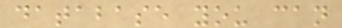database you can
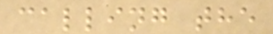calling the
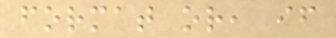format or, if
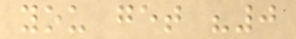you get "0
